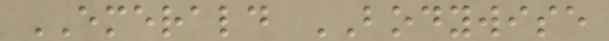EMERALD BODYWISE
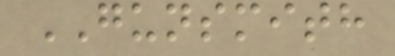GUNSMITH
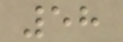58
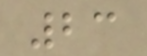23
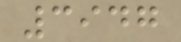3947
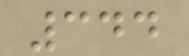344
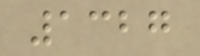1327
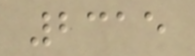2315
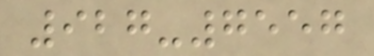927-7557
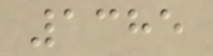1385
